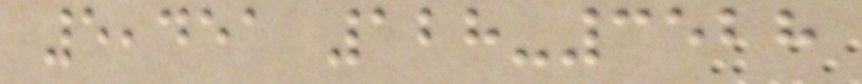5,451 128-3528
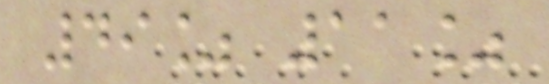49% 11%
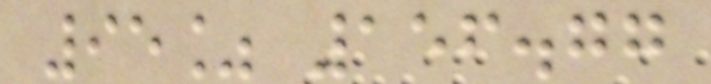95% 156.77
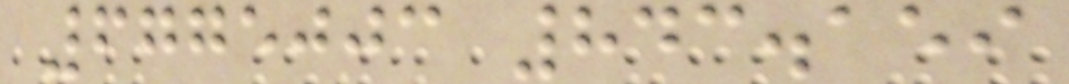6775003 843.159
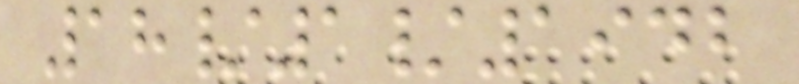18/1/1942
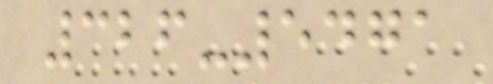326-5471
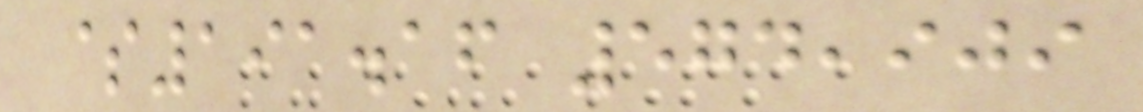$191.16 574,909
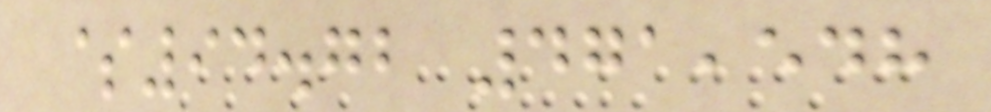$94.72 471,548
